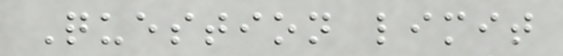Question limit
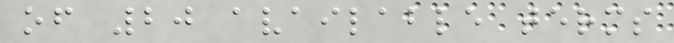of 20 available terms
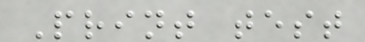Print test
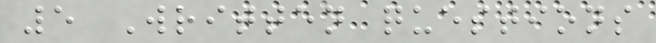5 Written questions
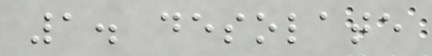1. desolate
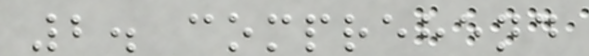2. comprehend
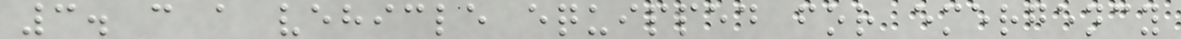3. c a vehicle equipped for emergency
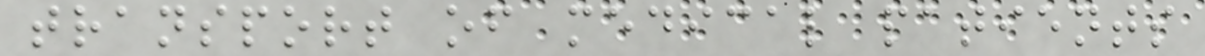transport of medical patients
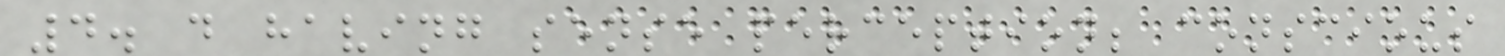4. d having sense perception; conscious
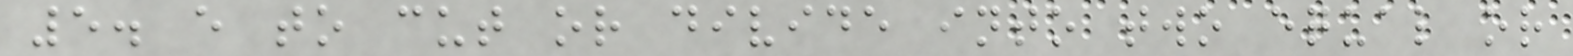5. e to cut or divide into two equal or
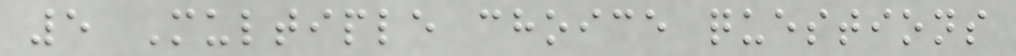5 Multiple choice questions
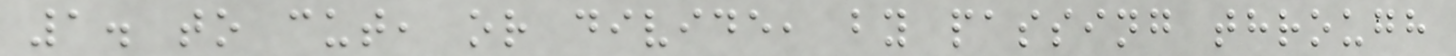1. to cut, or divide, by passing through
